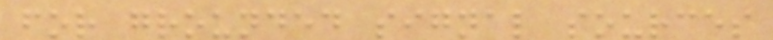for grounded signal sources
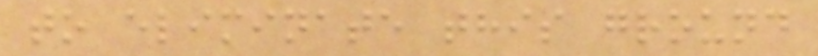to eliminate this ground
